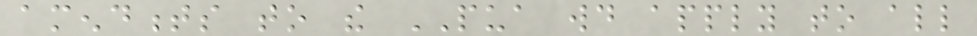amendments to the PUA would apply to all
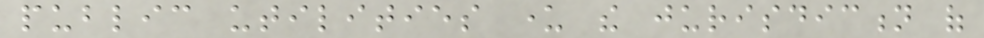public utilities under the jurisdiction of
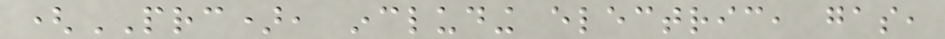(PRC), including electric, gas,
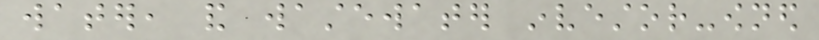water, and wastewater investor-owned
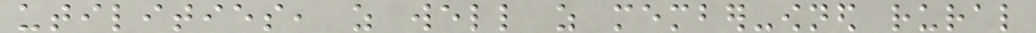utilities, as well as member-owned rural
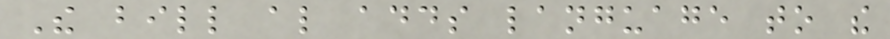The bill also adds language to the
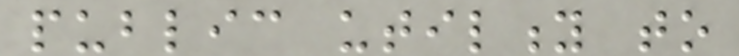public utility to
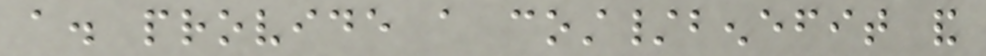a. provide a cost/benefit and
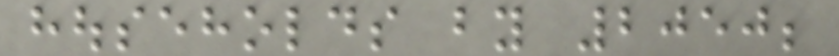households by 2050;
